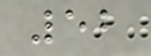52
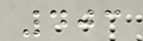403
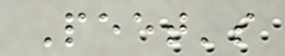Peet's
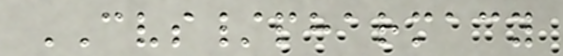CVS/pharmacy
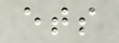ets
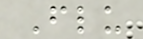Flu
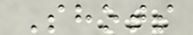Shots
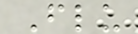Flu
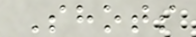Shots
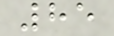85
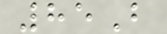85B
